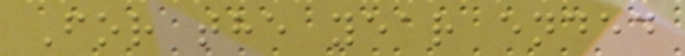For the year ended
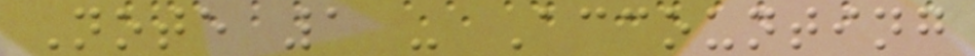Note 1 - Accounting
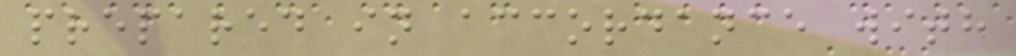prepared in accordance with
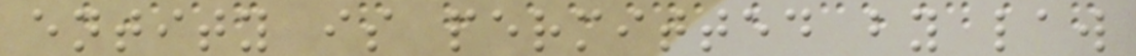entity is permitted by law
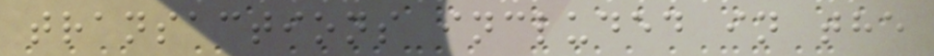transactions included in the
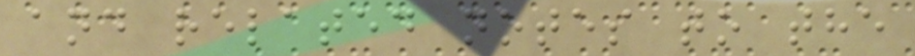and related notes to the
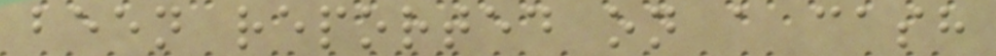been reported on a cash
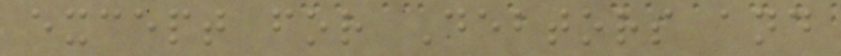except for Debtors and
